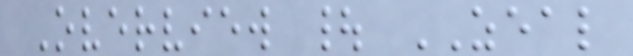Overview | ZEAL
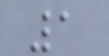1
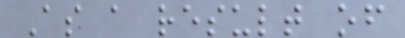As a result of
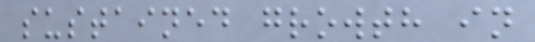sustained growth in
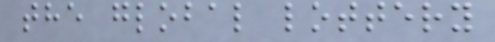the global lottery
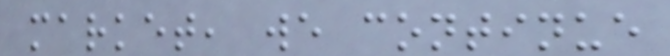market, we continue
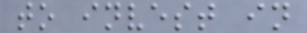to invest in
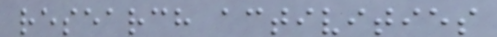research activities
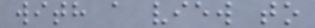with a view to
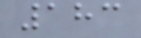183
